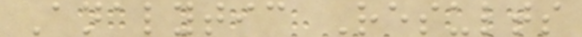Analytic Results
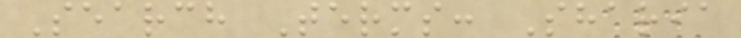Search Terms: Sharia
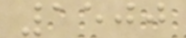1500
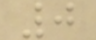0
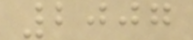2007
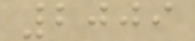2009
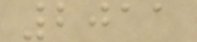2011
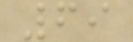69
